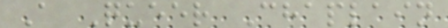A Queer Chaplain
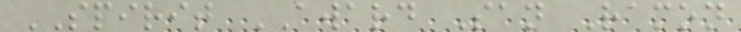SPIRIT AWARD San Ramon
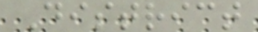District
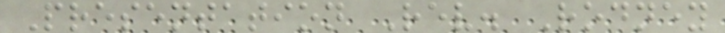Presentation Rev. Rodney
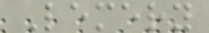Lemery
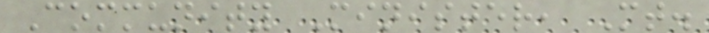Community Minister, Mt.
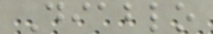Diablo
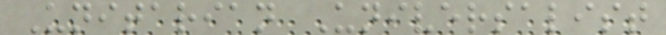Unitarian Universalist
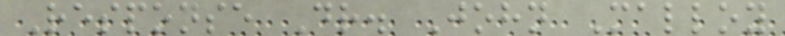Response Dr. John Malloy
